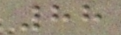88
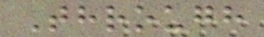Through
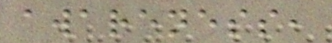awareness,
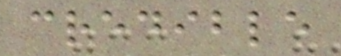credible
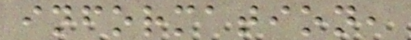information,
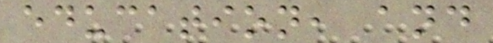education, and
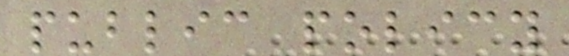public policy
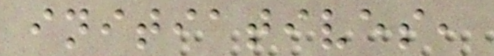initiatives,
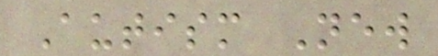Autism New
